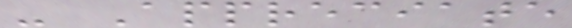- Appreciate
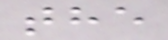the
